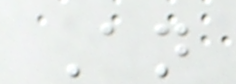An
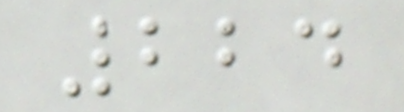224
